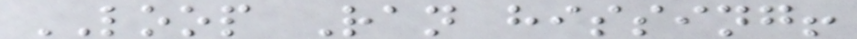LOOP Ran hissing!
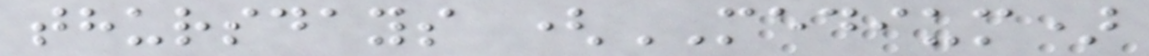thursdays (MEDIUM)
